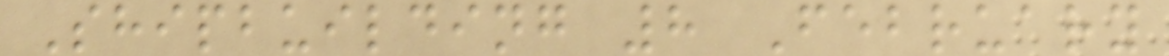Shipbuilding 8 February
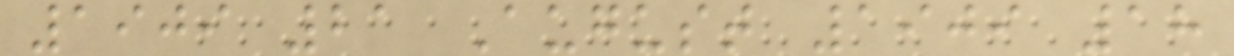1909 21 August 1909 18
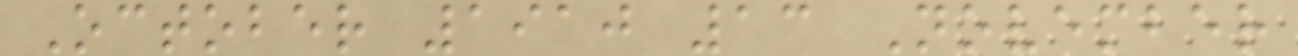October 1910 13 November
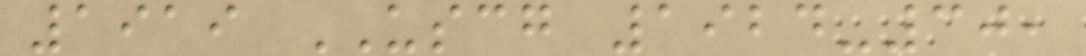1919 USCG 1924-30,
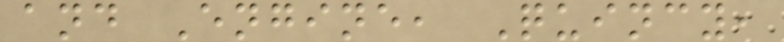and Engine, Quincy,
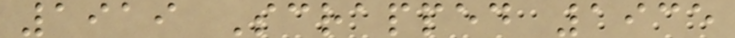1919 Scrapped 1935
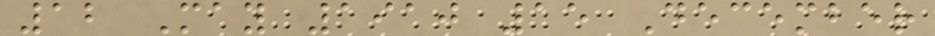12 May 1910 15 December
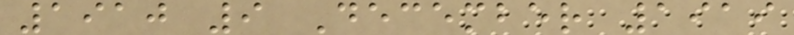1910 9 December 1919
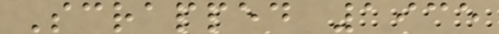Scrapped 1935
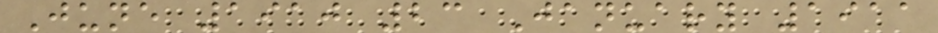June 1910 23 January 1911
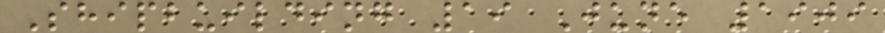Shipbuilding 19 June 1909
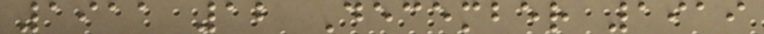1911 12 December 1919
